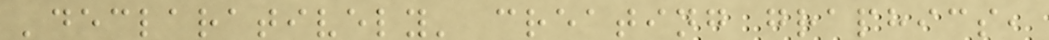'declaratively' creating graphics,
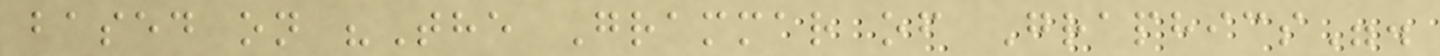based on "The Grammar of Graphics".
